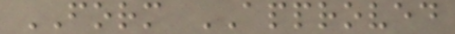FORM APPROVED
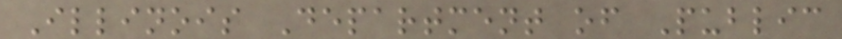Illinois Department of Public
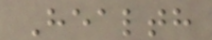Health
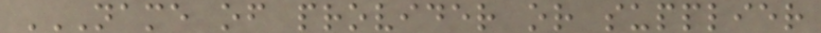NAME OF PROVIDER OR SUPPLIER
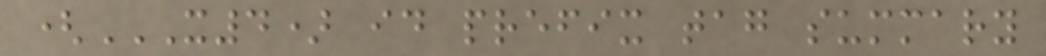(X4) ID PREFIX TAG SUMMARY
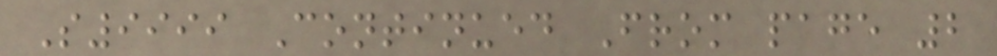S9999 Continued From page 2
